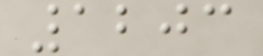1203
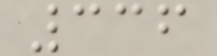336
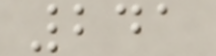241
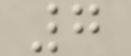7
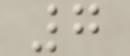7
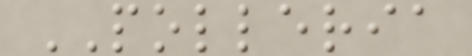POLLERIA
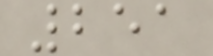251
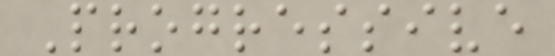Progressive
